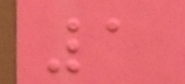1
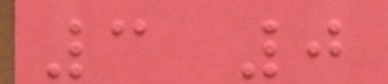3 0
